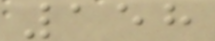158
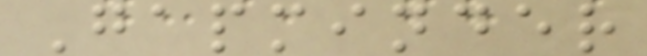Gapminder
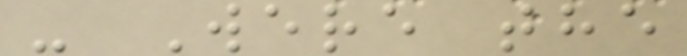- Were the
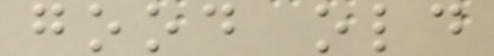good old
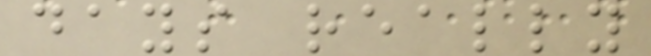days really
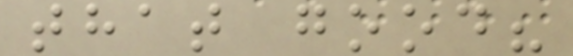that good?
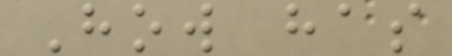How has
